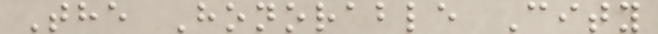The Honorable City
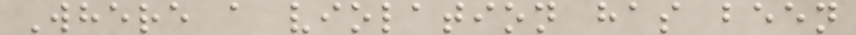Where a violation has been
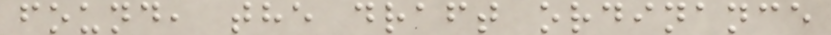found, the draft ordinance
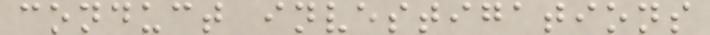conduct investigations
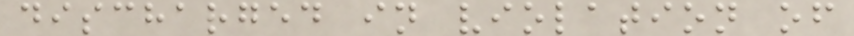discharged in violation of
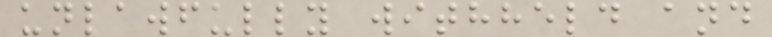unlawfully withheld and
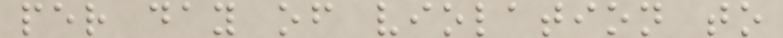per day of violation to
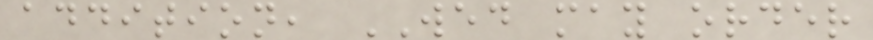addition, WED may order
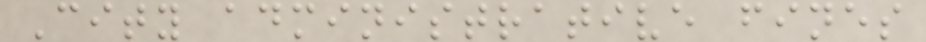City administrative fines
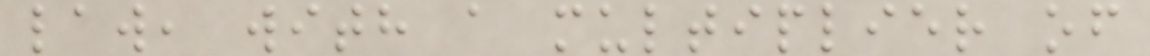law, with a multiplier of
